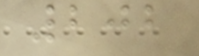202
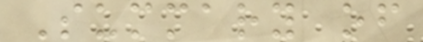Summary of
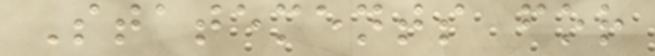Statements for
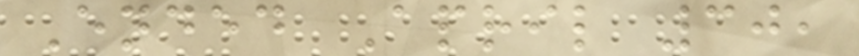Ended April 30,
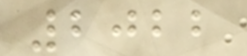2022
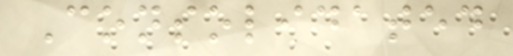Consolidated
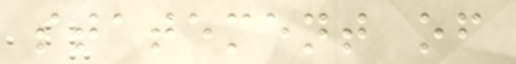statement of
